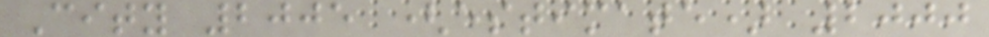City 2005 (estimate) 2000
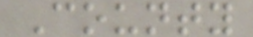County
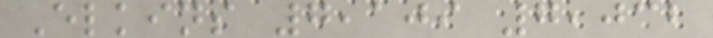Elkins 7,109 7,032
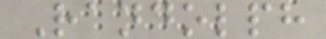Randolph
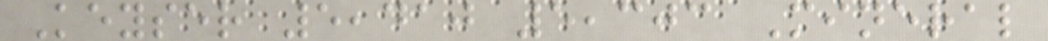Keyser 5,410 5,303 Mineral
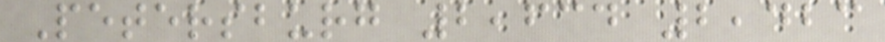Petersburg 2,634 2,423
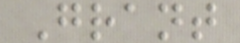Grant
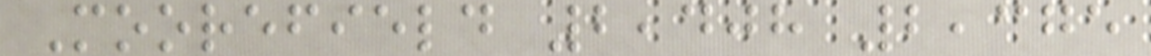Moorefield 2,408 2,375
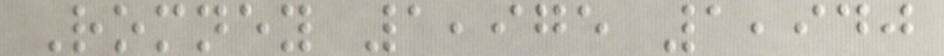Romney 1,975 1,940
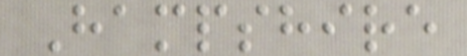Hampshire
